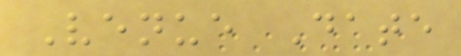Venue Date
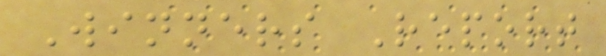Winners Report
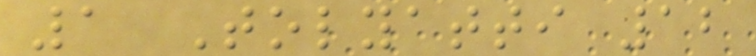1 Tolyatti 12
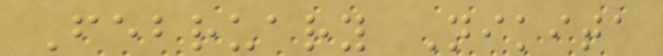February Nikita
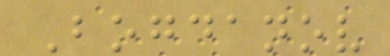Bogdanov
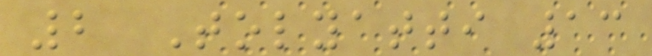2 Tolyatti 13
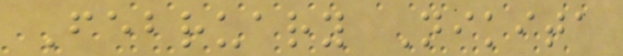February Nikita
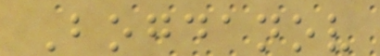Bogdanov
